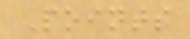Points
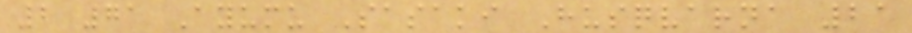2 71 Ayumu Sasaki Husqvarna 21
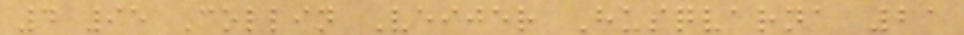4 95 Collin Veijer Husqvarna 21
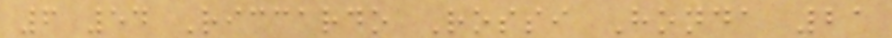6 54 Riccardo Rossi Honda 21
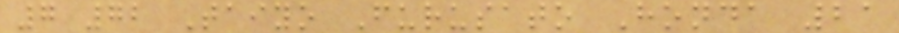7 72 Taiyo Furusato Honda 21
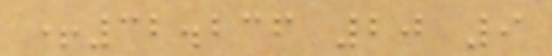+32.236 20 9
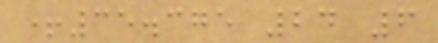+35.375 24 6
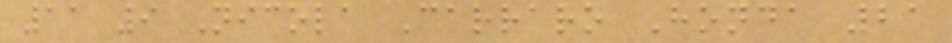11 9 Nicola Carraro Honda 21
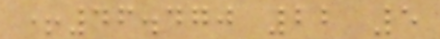+46.470 22 5
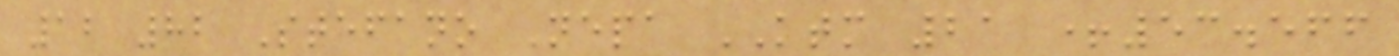12 82 Stefano Nepa KTM 21 +53.566
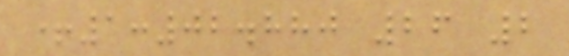+1:02.880 26 2
